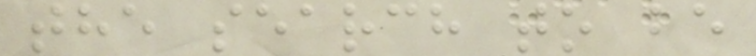the search to be
